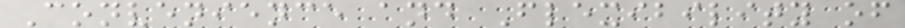Convenience and Flexibility of
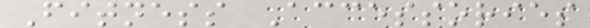Fitness Accessories
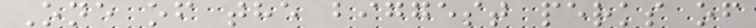One of the biggest perks of
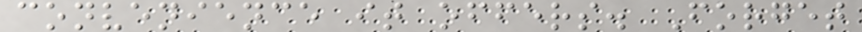convenience it offers. Forget
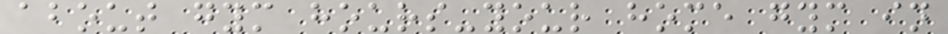about gym hours-your home gym in
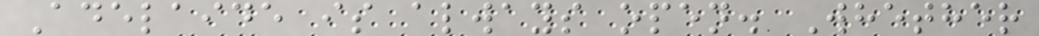Adelaide is always open. Whether
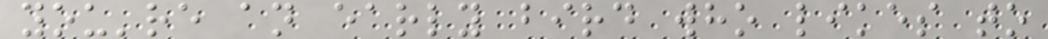you're an early bird who likes to
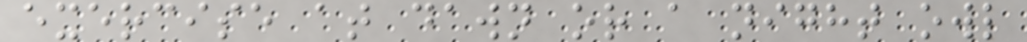exercise at dawn or a night owl
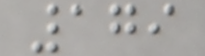179
